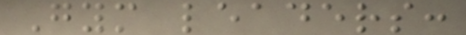Gym leaders:
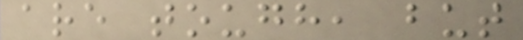are tough, but
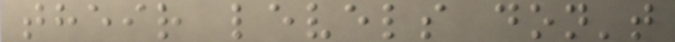their levels don't
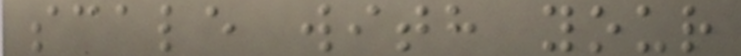scale with your
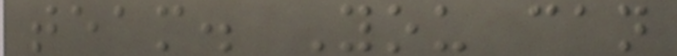team. You can
